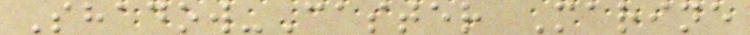Shadow-Caster Marine
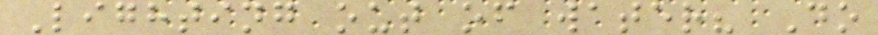Lighting out of water? Do
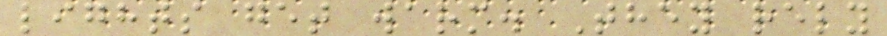lights get warm. They rely
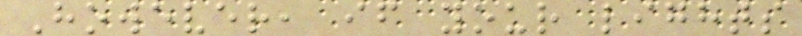However, if your lights
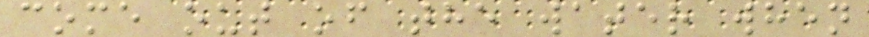come out of the water when
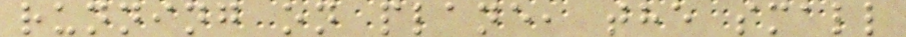running on plane, the small
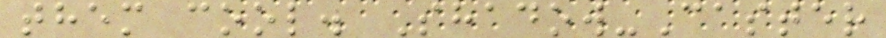them cool. Shadow-Caster
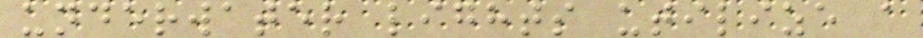underwater lights utilize a
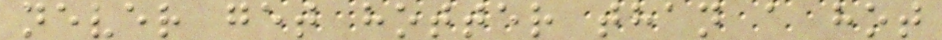never get hotter than a hot
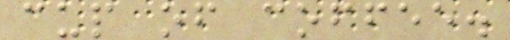cup of coffee.
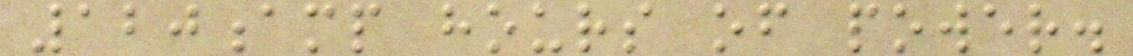120amp hours of power.
